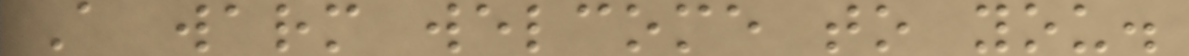A warm welcome to you.
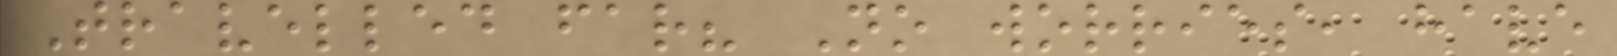Travelled far? No worries, have
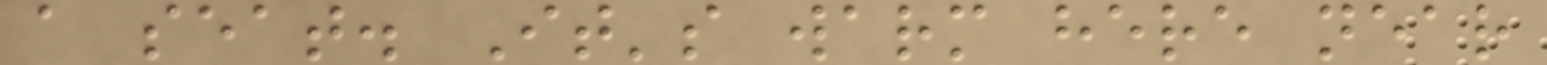a seat. It's warm here near
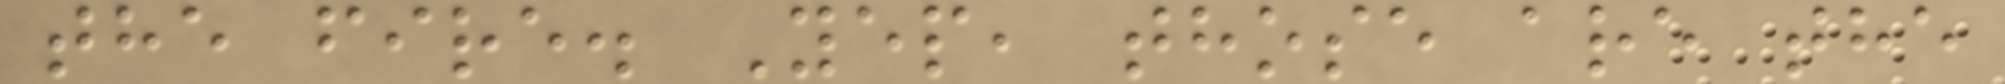the fire. Yep, those are the
